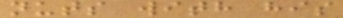nuts with his
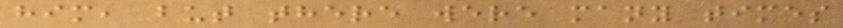him, but there were many times
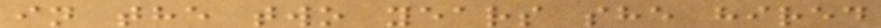in the two years she hired
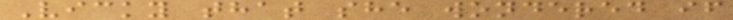Vicky that she wondered if
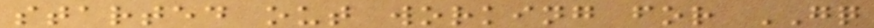started out working for GQ
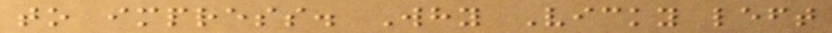to impress. Why Vicky left
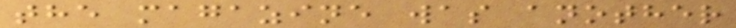the magazine was another
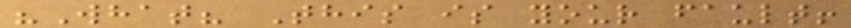"What? This is your fault!
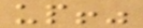up!"
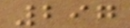297
